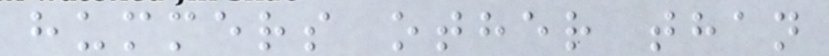hummers other than
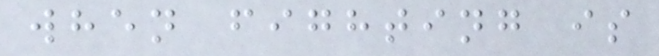when fighting is
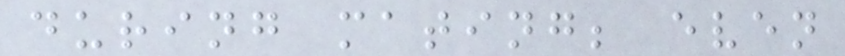during mating; even
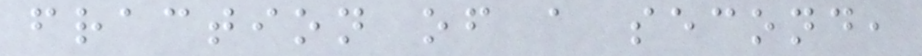fraction of a second,
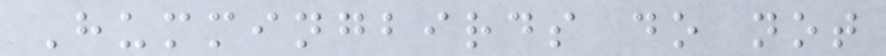Hummingbirds do not
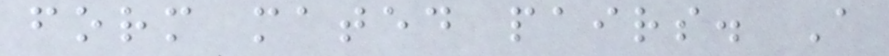form mated pairs. A
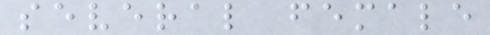several female
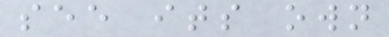see its own
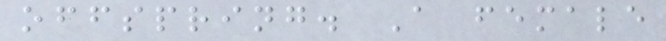offspring. A female
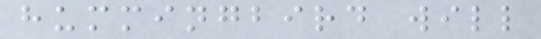hummingbird will
